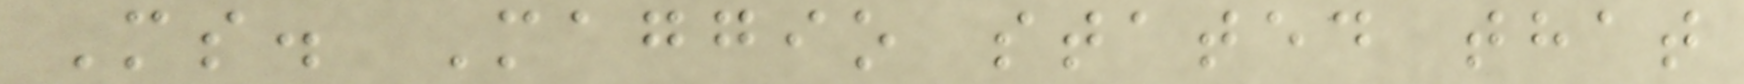Ms. Maggio stated that
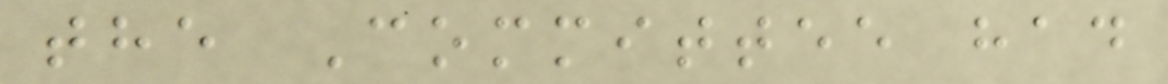the Committee had
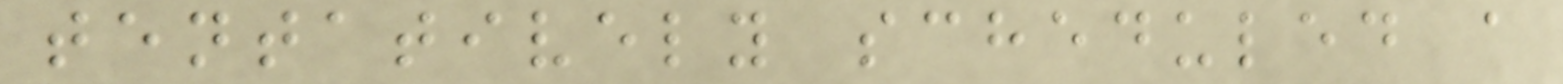tentatively scheduled a
